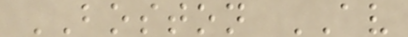BOSTON AV
